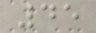45
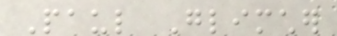Paul Glimcher
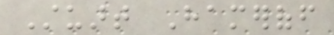Stuart Hameroff
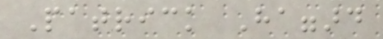Patrick Haggard
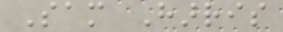Sam Harris
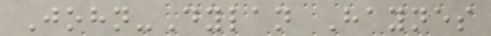John-Dylan Haynes
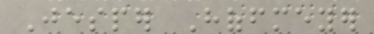Jesper Hoffmeyer
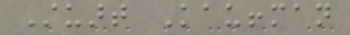Stuart Kauffman
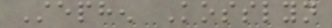Stephen Kosslyn
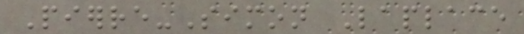Pierre-Simon Laplace
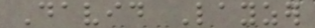David Layzer
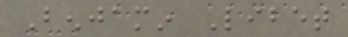Benjamin Libet
